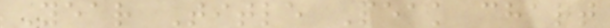Year Title Peak chart
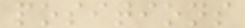positions
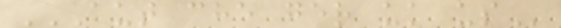AUT CHE GER UK US
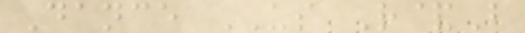Dance US R&B
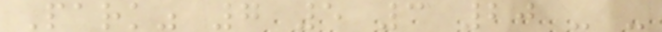Park" 7 5 3 20 - -
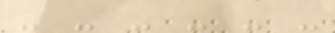- - - - - -
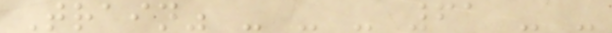Train" - - - 61 - -
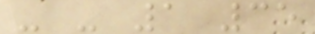- - 1 35
